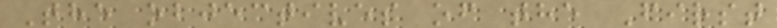The objectives of the First
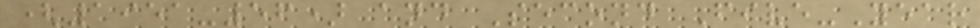(1951-56) and Second Five-Year
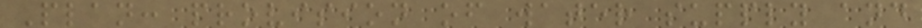Plan: provision of water supply and
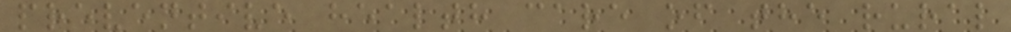preventive health care of the rural
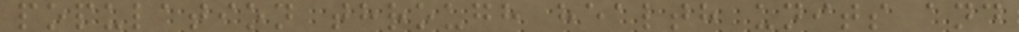population through health units and
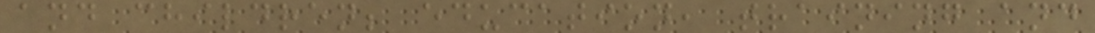and children; education, training and
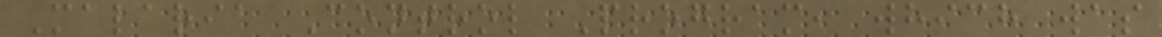Malaria Control Program, which was
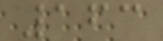163
